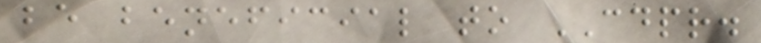be beneficial to CDPR.
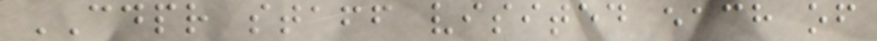CDPR staff visited each of
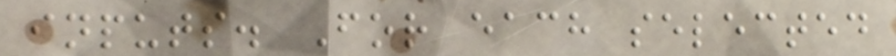inputs. For each selected
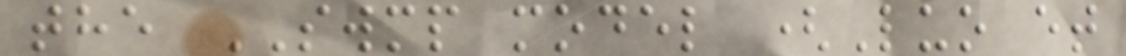the SWMP model (Luo et
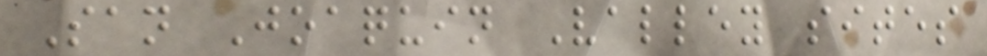San Joaquin Valley sites
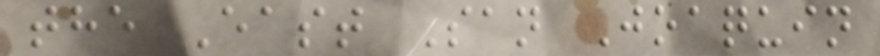the East San Joaquin
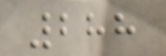288
